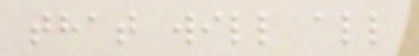that will all
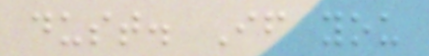dust. If you
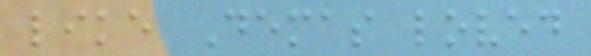like Demas loved
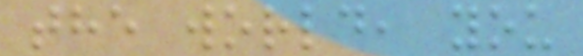the world, you
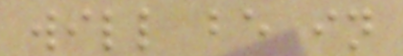will be in
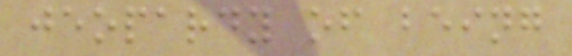jeopardy of being
